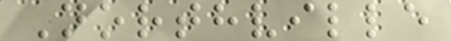Northville
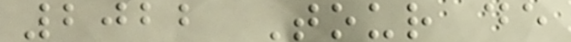2022 Tour de
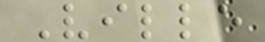Ville
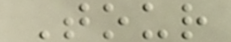Tour
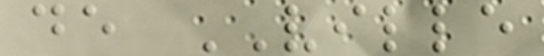de VILLE
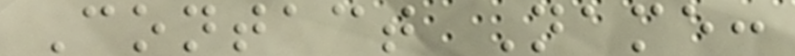Contact Name:
